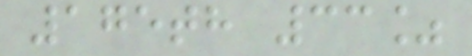175th 33%
